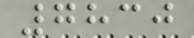7830
